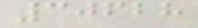30628
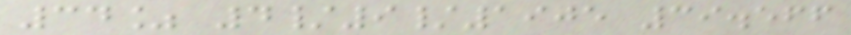34% 4/9/1905 39.566
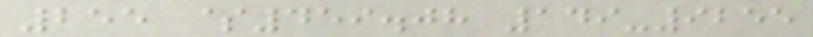255 $459.08 149-9255
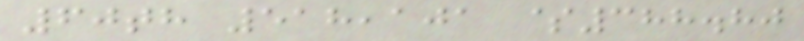60th 518,101 $388.80
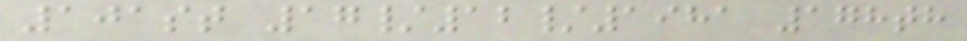101st 17/12/1981 178th
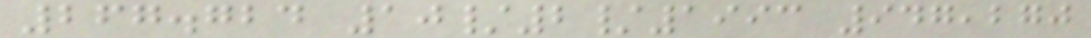267.724 10/2/1993 947,270
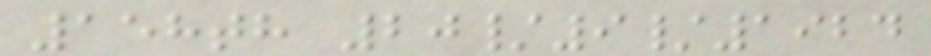158th 20/9/1924
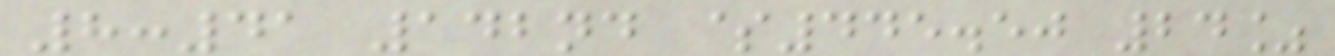8:41 142nd $445.50 24%
